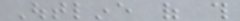Outline of this
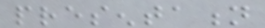presentation
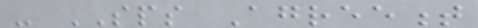- SPS Agreement
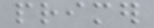primer
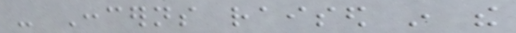- Concerns raised in the
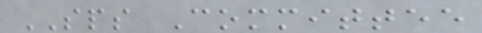SPS Committee
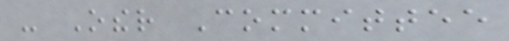- Other Committee
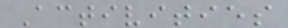Activities
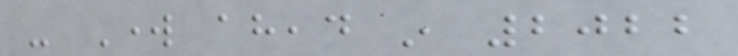- Work ahead in 2022
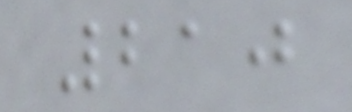210
